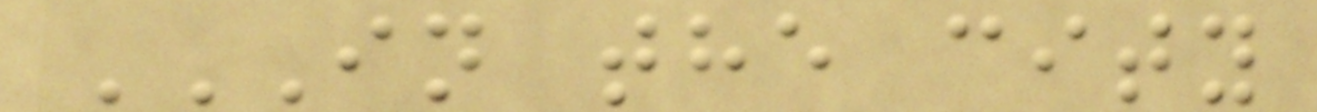IN THE CITY
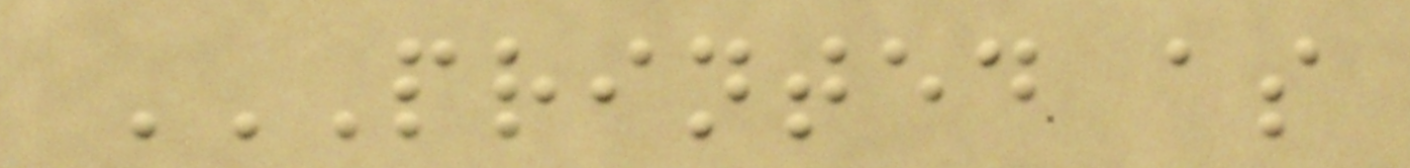PRINTED AS
